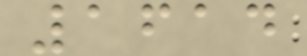1614
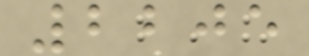2205
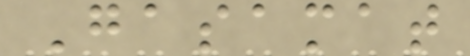Gasamat
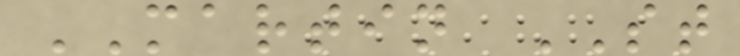MARTIN ST
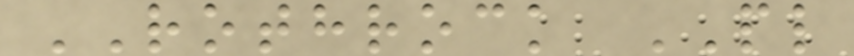ROTHROCK PL
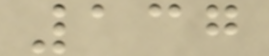137
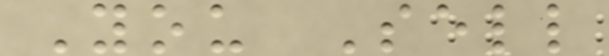You Sell
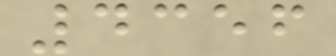4356
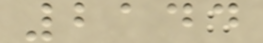2144
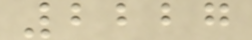2227
